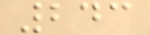243
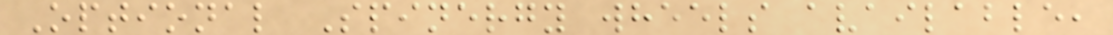Optional Spinergy wheels available,
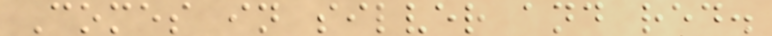Comes in silver and red.
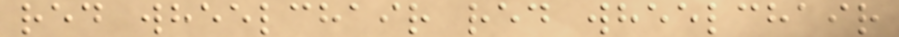red wheelchair red wheelchair
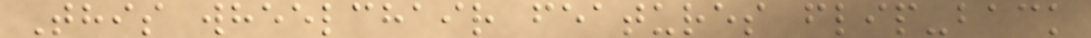This wheelchair features flip-back
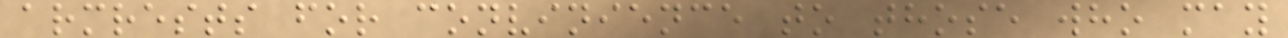armrests for convinience to those who may
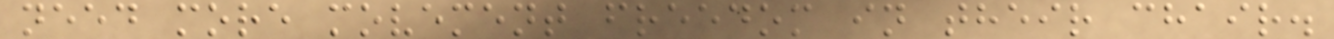need more movement freedom in their chair.
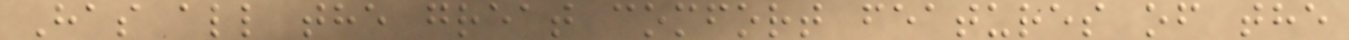Has all the great comfort features of the
